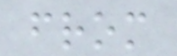from
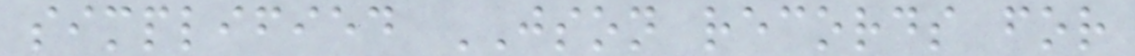simplified JSON records for
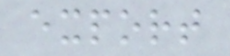export
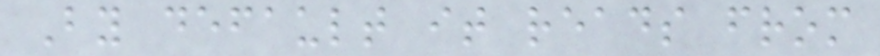By default it reads from
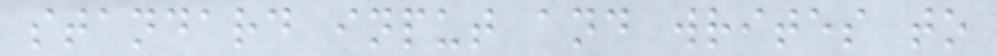standard input and writes to
